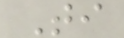Ti
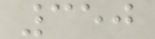350
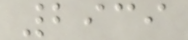2939
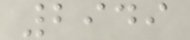2949
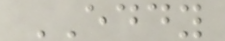EDDY
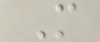M
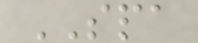SPA
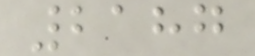2187
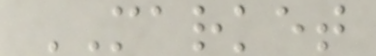MARKET
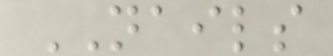NAILS
